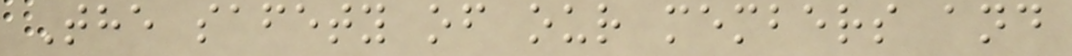The safety of our members and
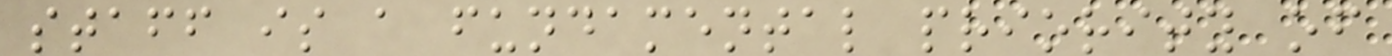staff is a fundamental priority of
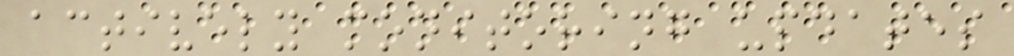actively monitoring updates
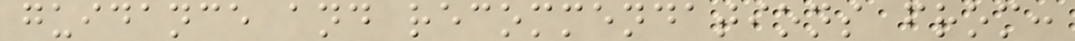guidance and recommendations from:
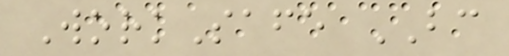WorkSafe BC
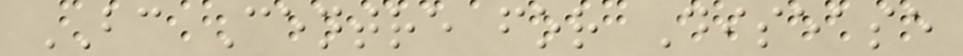BC Centre for Disease
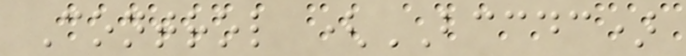Control (BCCDC)
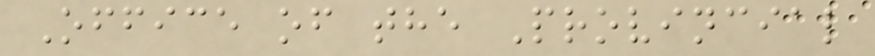Office of the Provincial
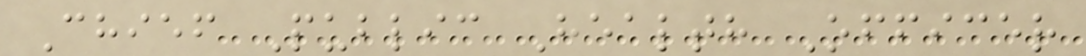Chief Public Health Officer
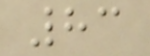83
